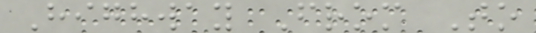Highway From To
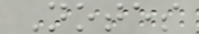Notes
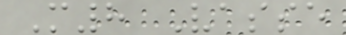M8 Vasse
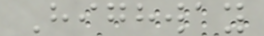Highway
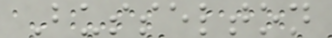Busselton
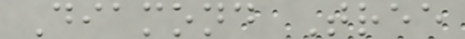Diamond Tree
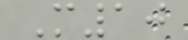M10
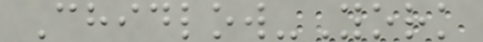Chidlow-York
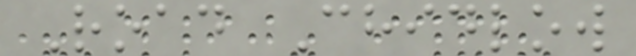Road Chidlow
